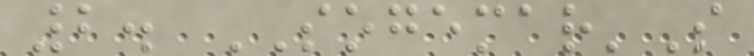2. SOGEMAR'S
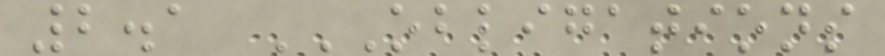2.1 OBLIGATIONS
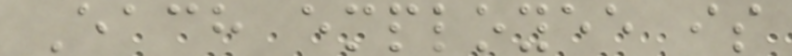Each employee is
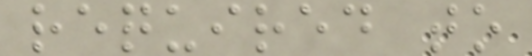required to
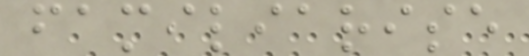familiarise
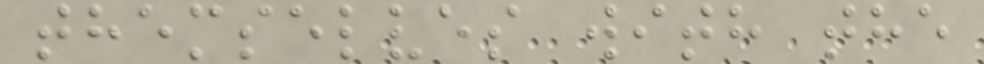themselves with the
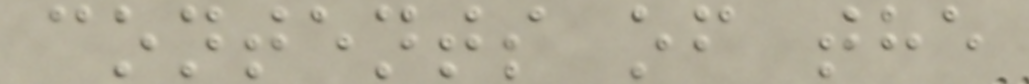contents of the
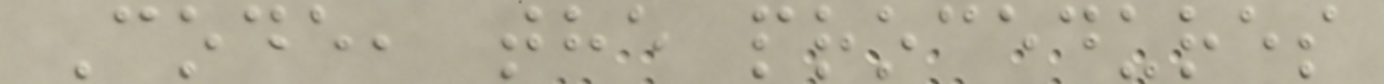Code, the procedures
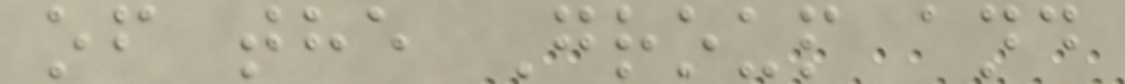of the Group and
